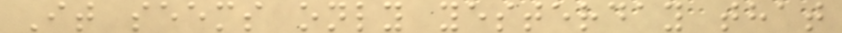It seems only yesterday that
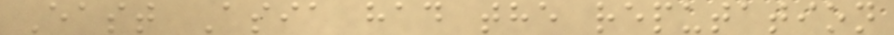East Asia had the reputation
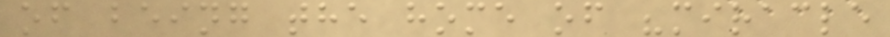of being the home of "miracle
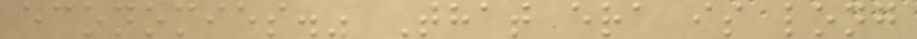economies." That era is long
